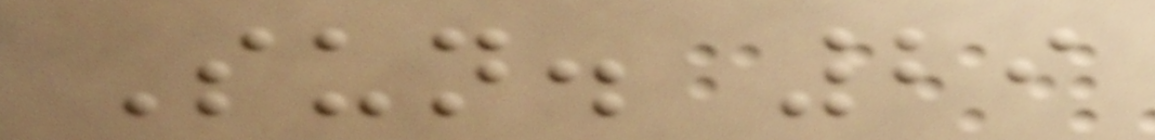Sun. 29
